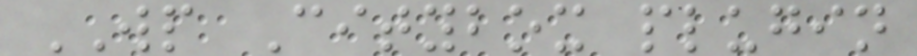WP Citybox plugin
